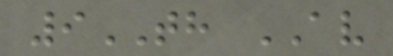9TH AV
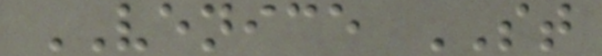VENICE ST
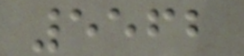5562
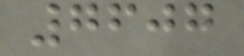7607
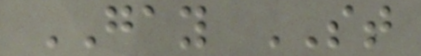GAY ST
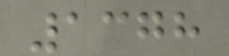1378
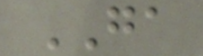GA
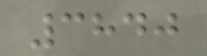3840
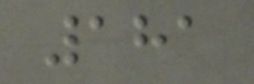181
